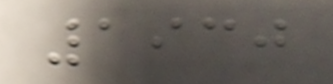1930
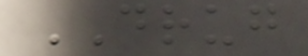DRUG
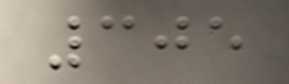305
